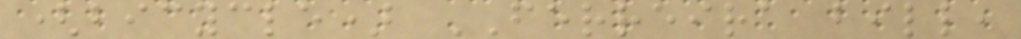(bicycle) FERREIRA bill,
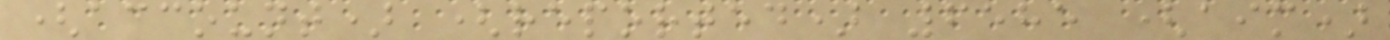(account) (reported) 6585 (aim)
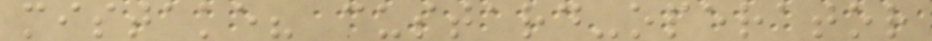mistake? custard-operator
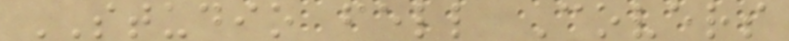STUDIO fell Covers
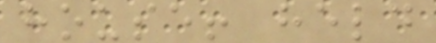house! held
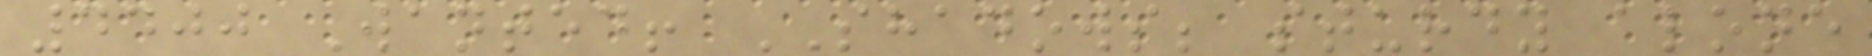4400 Wanted! SHADOWS; sturdy alone
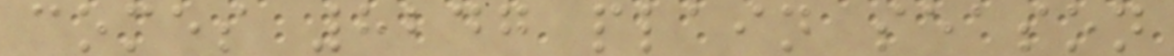comes 8247 plain season
